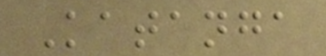Katanga
